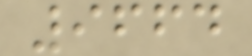9664
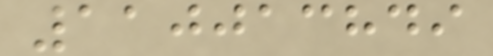110013849
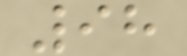98
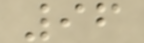96
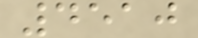4510
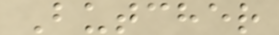Butcher
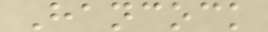Hancock
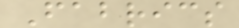Fabrics
